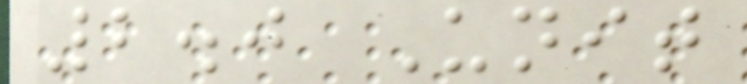2.0 Unit
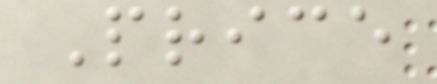Price
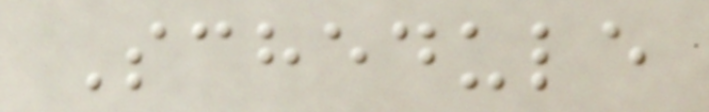Schedule
